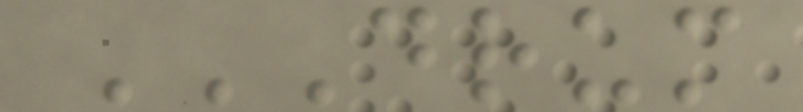DRUM
